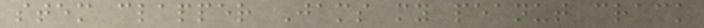stem clapper Jams my peanut crack
